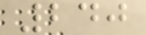240
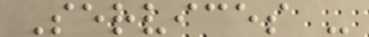Services -
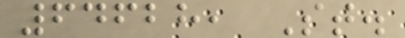64628, St.
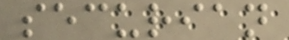securian
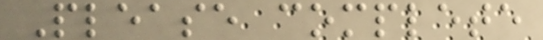Please complete
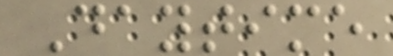Daytime
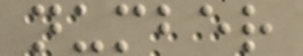number
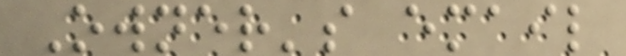Owner's email
